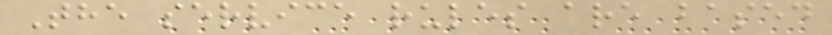The service rules are based
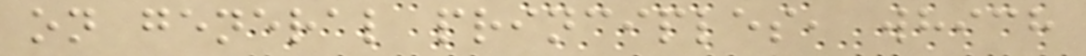on general principles, which
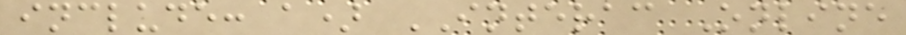include: a) INTERAC Online
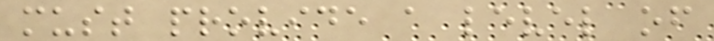must provide a level of
